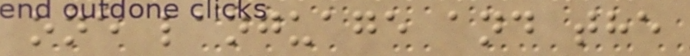one language and the
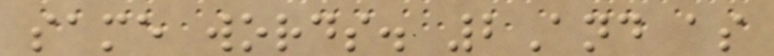same words. 2And as
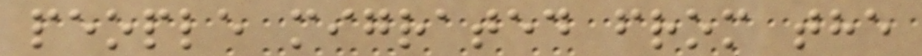people migrated from the
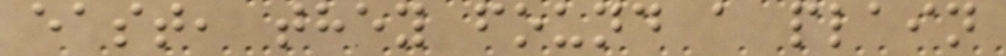east, they found a plain
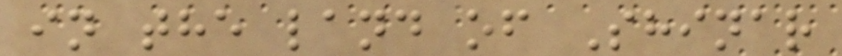in the land of Shinar
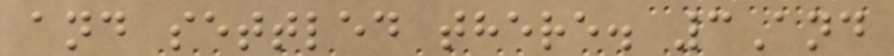and settled there. 3And
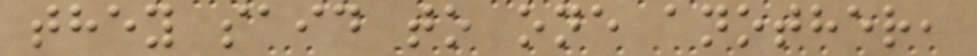they said to one another,
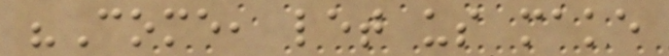"Come, let us make
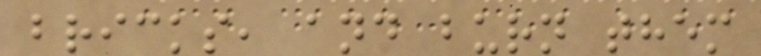bricks, and burn them
